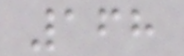168
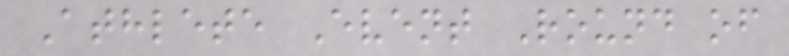Athlete Event Round of
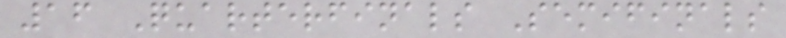16 Quarterfinals Semifinals
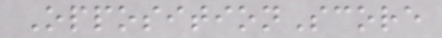OppositionScore
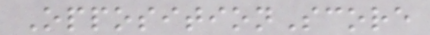OppositionScore
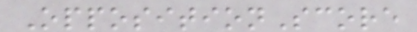OppositionScore
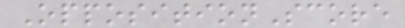OppositionScore
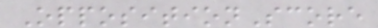OppositionScore
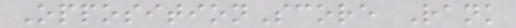OppositionScore Rank
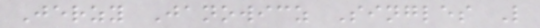Jerzy Janowicz Singles L
